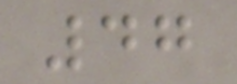47
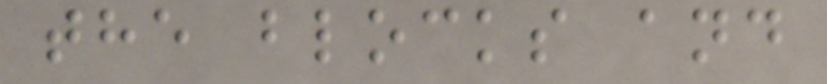the blocks and
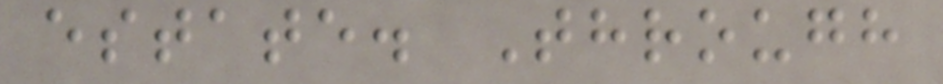estate. Through
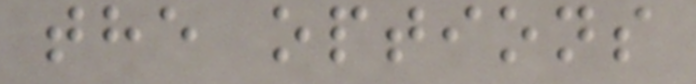the options
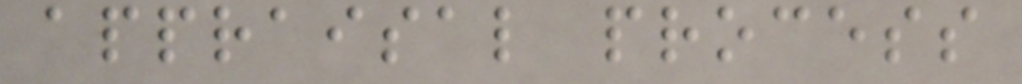appraisal process
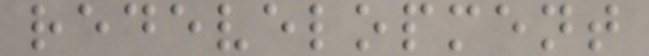redevelopment
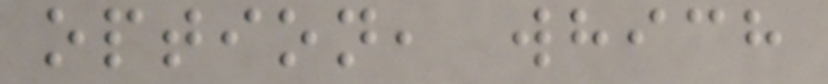option, which
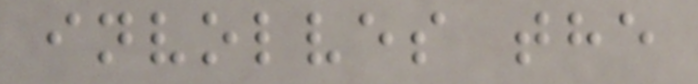involves the
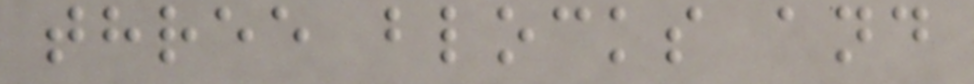three blocks and
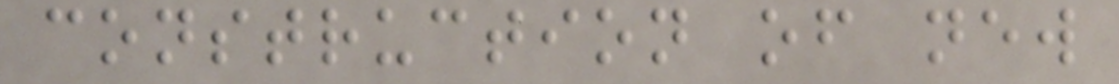construction of new
